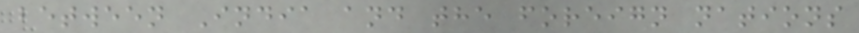between India and the foreign nations
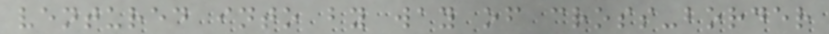ventured into by way of cross-border
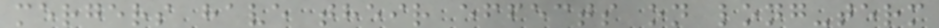mergers have their effects on long-term
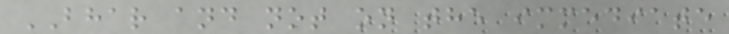BHAR and not on the immediate
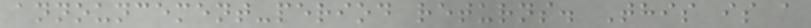announcement-period returns. This is a
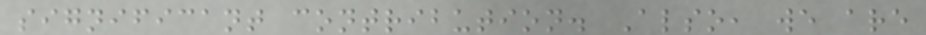significant contribution. Also, we are
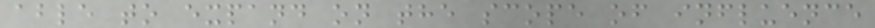able to expand on the scope of influence
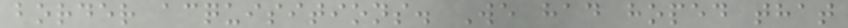border acquisitions. We had hoped that
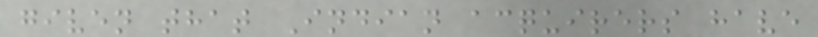given that Indian acquirers have
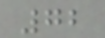72
